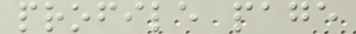profile page
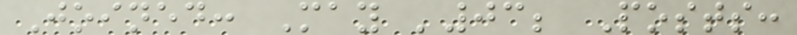Joined: May '03; Posts:
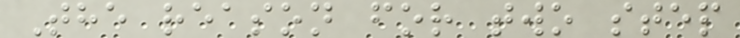The reason for two step
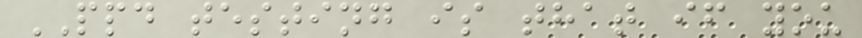PPD testing is that if you
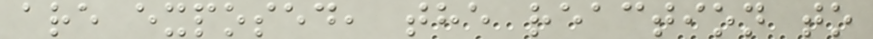are exposed, the reaction to
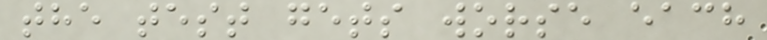the test gets worse each
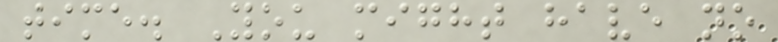time. You might have no
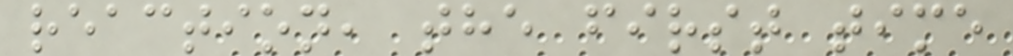reaction, the first time
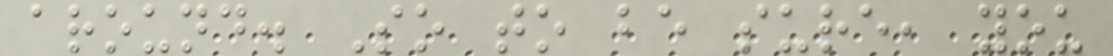around. So to be sure, you
